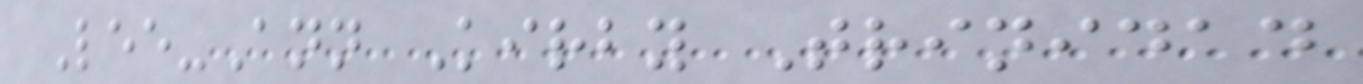Lee-Ann Kirby Trinidad
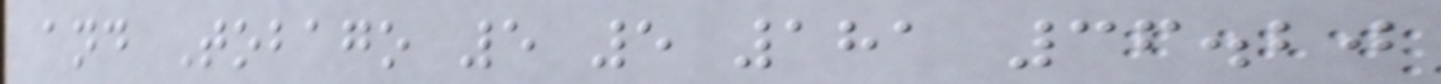and Tobago 5 5 181 36.20
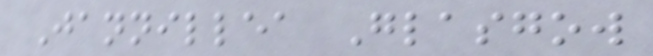Jannillea Glasgow
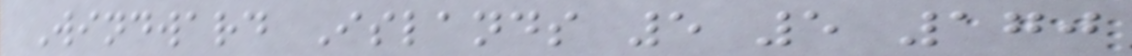Windward Islands 5 5 170
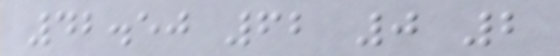42.50 62 0 2
